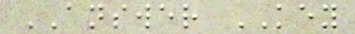ANSWER KEY
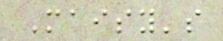Maisy's
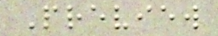Preview
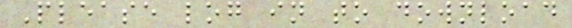Please log in to download
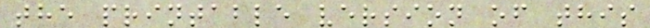the printable version of this
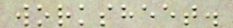worksheet.
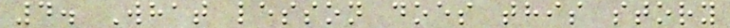4. What lesson does this story
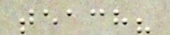teach?
